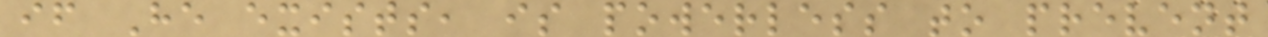if He exists, is powerless to prevent
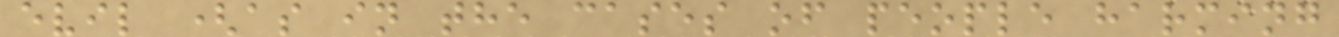evil (as in the cases of people harming
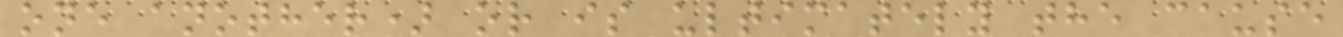one another) or is ultimately the cause
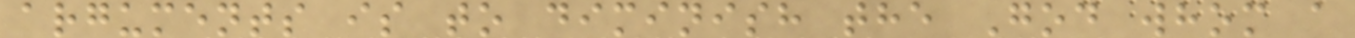arguments is to diminish the God whom a
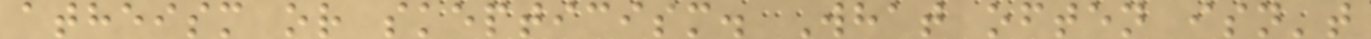atheism or skepticism. What often isn't
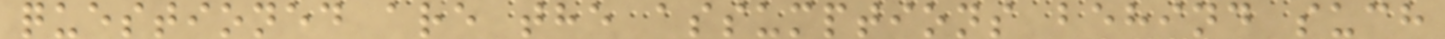questioned are the assumptions behind such
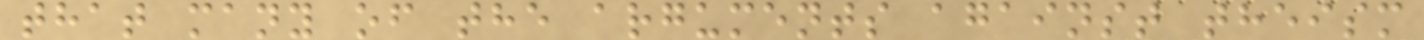that many of the arguments against theism
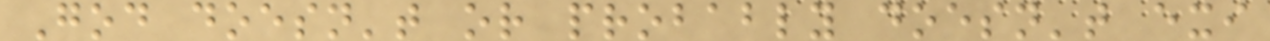God doesn't or probably doesn't exi
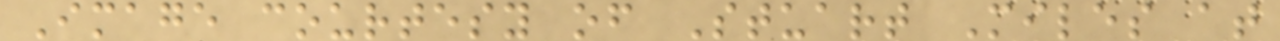Image courtesy of Stuart Miles at
